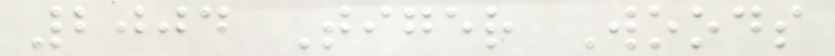2004 Tiger Woods
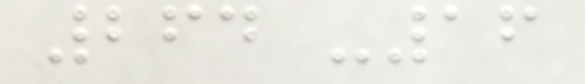264 -16
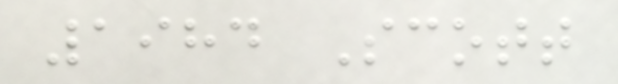1984 Scott
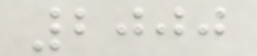2000
